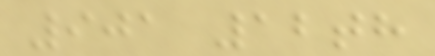901 12th
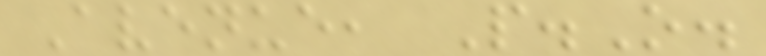Avenue, P.O.
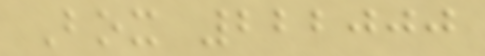Box 222000
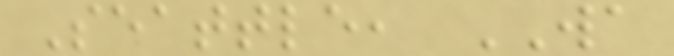Seattle, WA
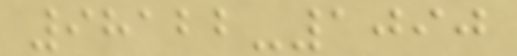98122-1090
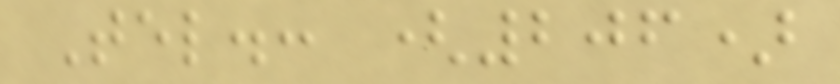Tel.: (206)
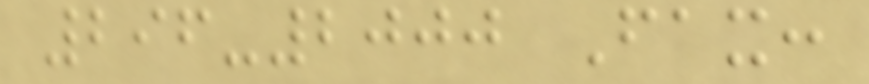296-2000 Fax:
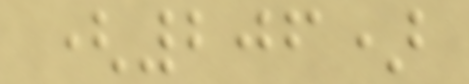(206)
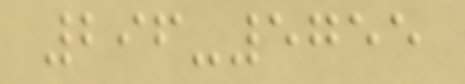296-5755
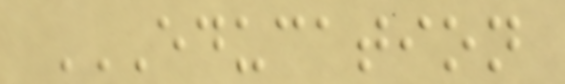EDUCATION
